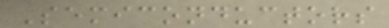Semiconductors
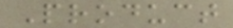Product
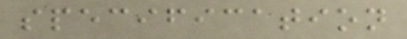specification
